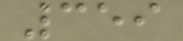359
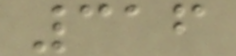316
